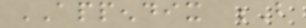APPENDIX B
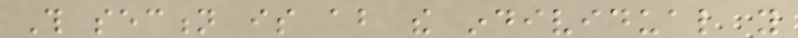This section is about the individual you
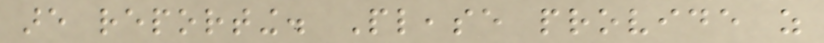are reporting. Please provide as
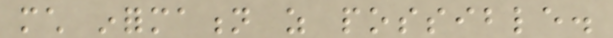much information as possible.
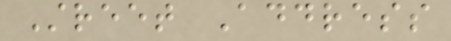Street Address
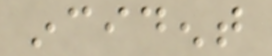incident
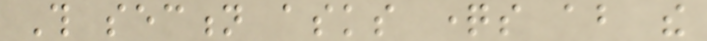This section asks questions about the
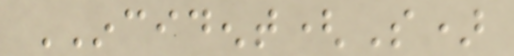INCIDENT(S)
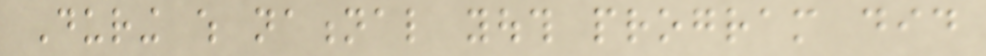During which national youth program did
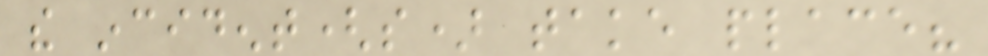the incident(s) take place?
